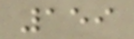159
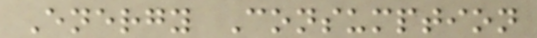Energy Consumption
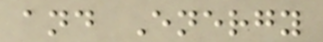and Energy
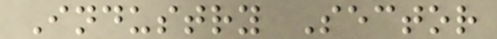Industry Sector
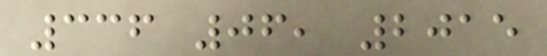336 06, 2015
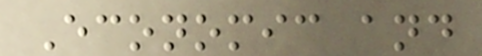Economic and
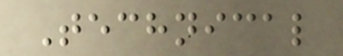Technical
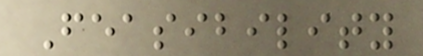Feasibility
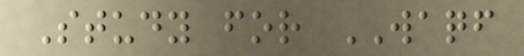Study for WAQF
